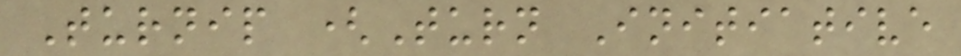Turnip (Turn Initiative
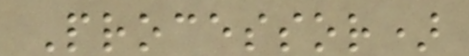Processor)
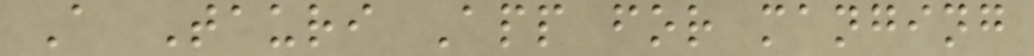A Tauri App for manging
